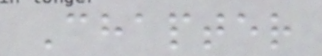Chapter
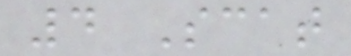4 Scat
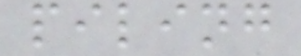piling
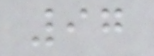97
